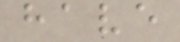have
